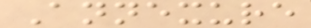Annexure
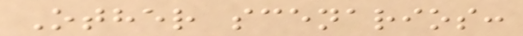Other scenarios:
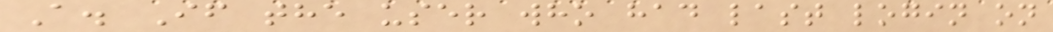A. If the user who had last login on
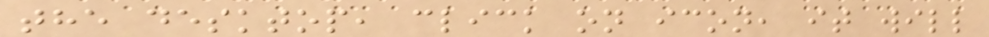the desktop, click on icon, it will
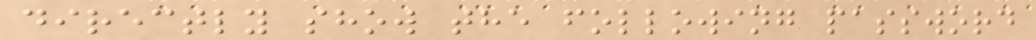directly show the following password
